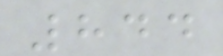844
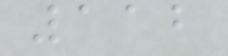112
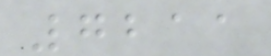7211
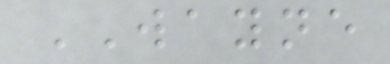WAYNE
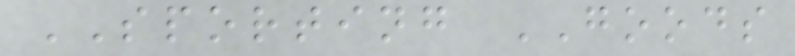SPORTING GOODS
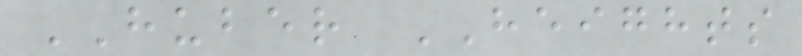HUBER HEIGHTS
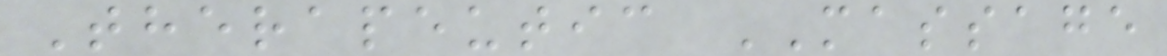Therapeutic MASSAGE
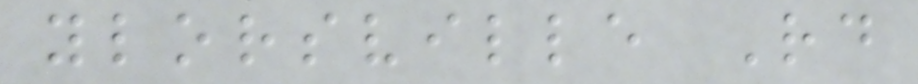ylorsville Rd
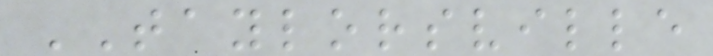TAYLORSVILLE
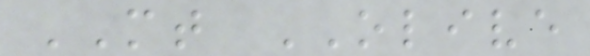MT OLIVE
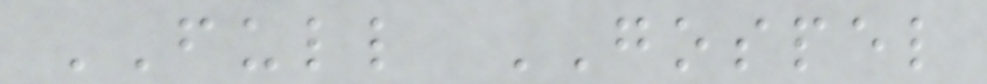FULL GOSPEL
